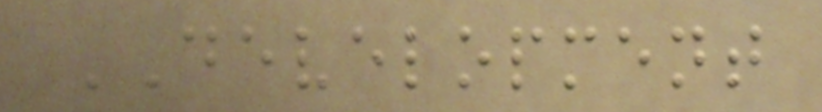DEVELOPMENT
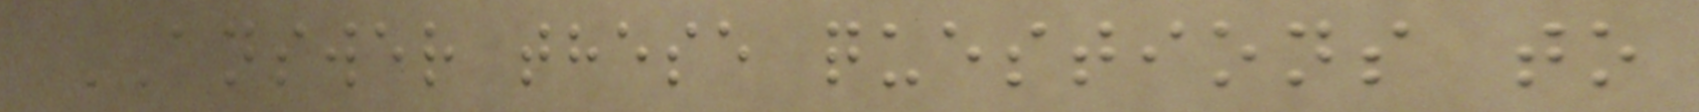ANSWER these questions to
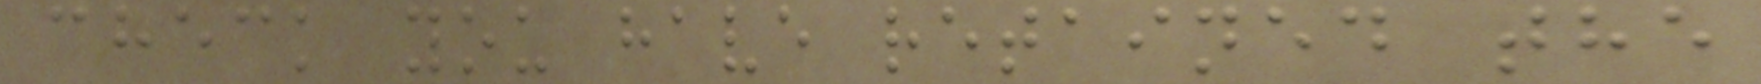check you have retained the
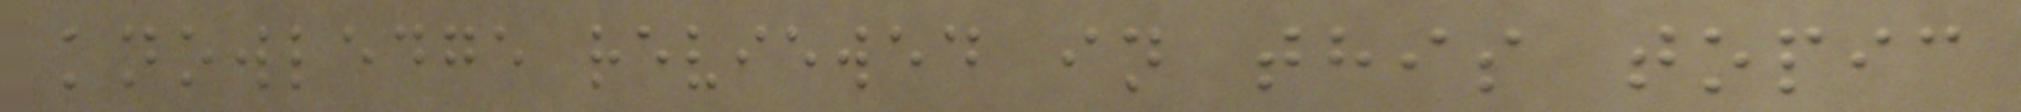knowledge reviewed in this topic
